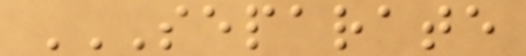SEPARATE
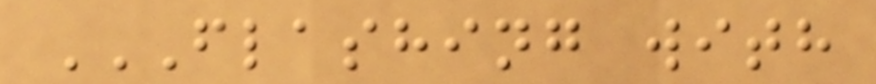FLASHING WITH
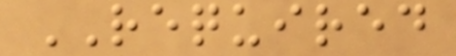REQUIRED
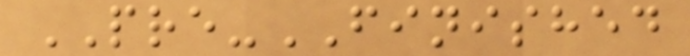PRE-FINISHED
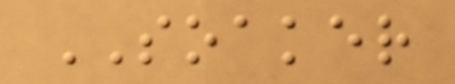SOAKER
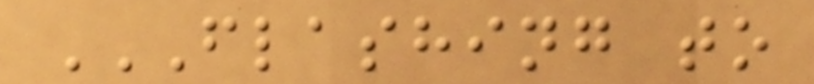FLASHING TO
